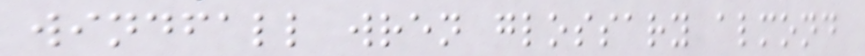windfall wren glossary almond
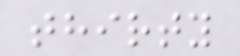thirty
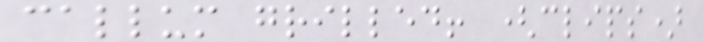callum grilled! (clips)
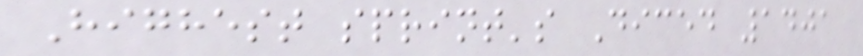Highest sprint's Diced 1401
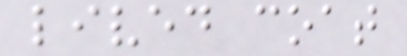lived coat
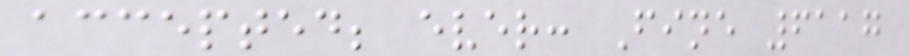accepted; ever: Fine 6117
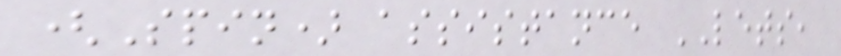(Spin) assistance LETS,
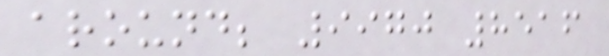around; 9970 8516
